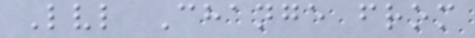Lvl Change from
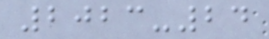2023-24
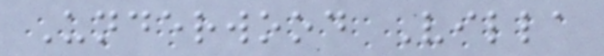Underwood Villa
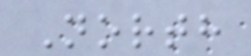North
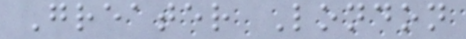Greater London
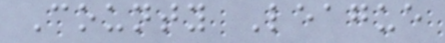County League
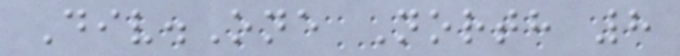Div.One North 8
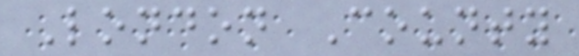London County
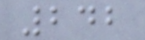242
